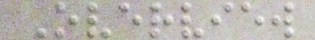Overview
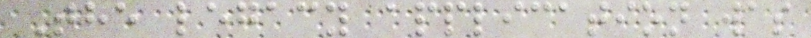The legacy application was
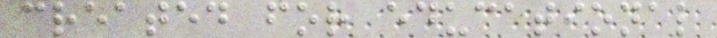created for educational
